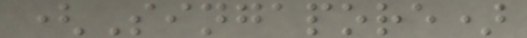(Singapore)
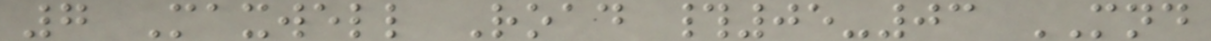7 Maxwell Road #05-03 MND
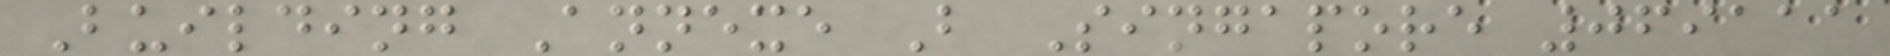Building Annexe B Singapore 069111
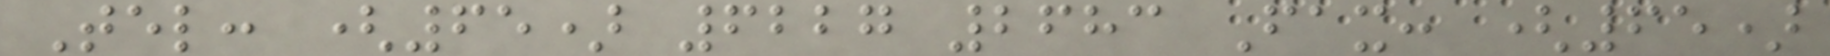Tel: (65) 6227 2683 Fax: (65)
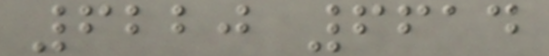6220 6614
